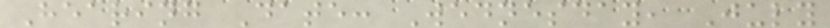Hearing Date: Wednesday, July
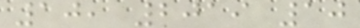10, 2019 10
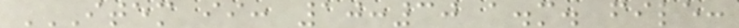ITEM II: 10:30 A.M. FILE:
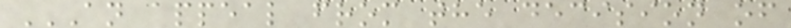AN APPEAL FROM THE DECISION OF
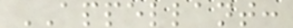APPELLANT:
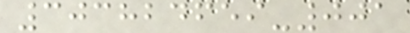303824659-001
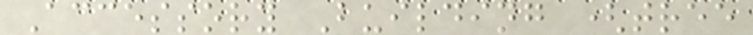Accessory Building (tree
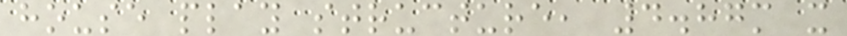house play structure, 4.87m x
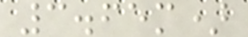3.65m)
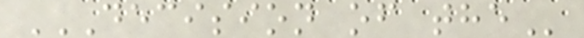DECISION OF THE
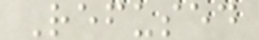Refused
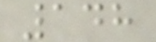148
